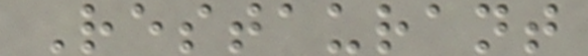Restaurant
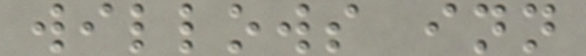willows inn
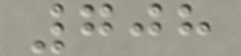708
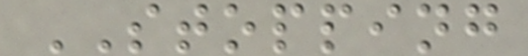STOPPING
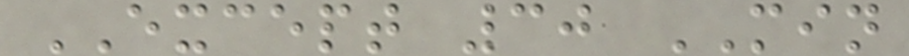EXCEPT 30 MIN
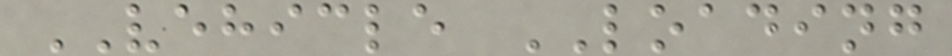VEHICLE LOADING
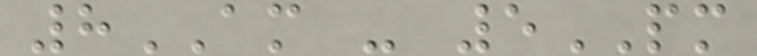8AM - 5PM
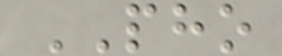PHO
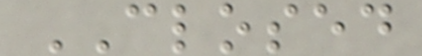CLOSED
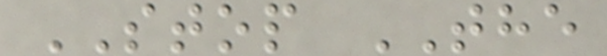STOP THE
